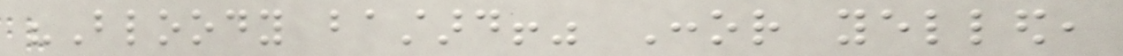"Bloody bastard!" Conor yelled,
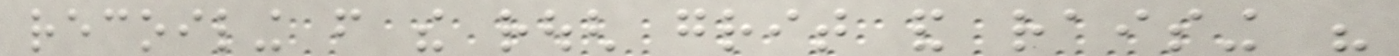recoiling from the rough grit and raising his
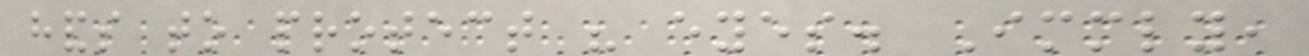hands to protect his eyes. Immediately,
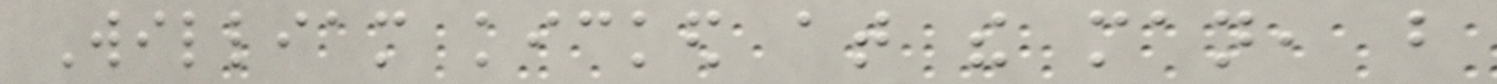William kicked at the man, but
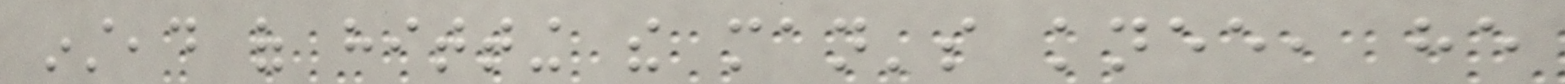instead of hitting the man's knee, he
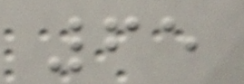65
